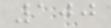100
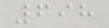698
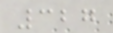327
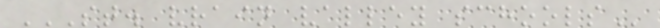ST. VRAIN VALLEY SCHOOLS
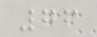76
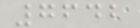7642
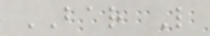BAR L
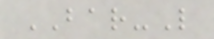BAR-L
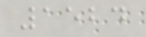1524
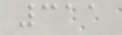311
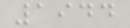1944
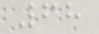68
